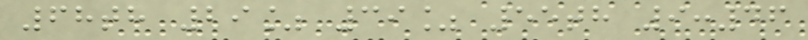68th 29% 39% 55th 9:46
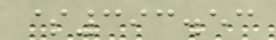$393.53
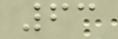63
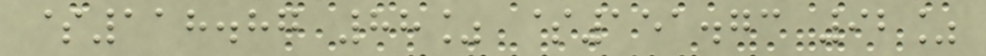$118.87 88% $151.73 92%
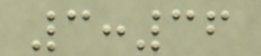3:36
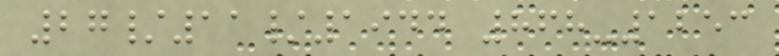27/11/1944 868-1253
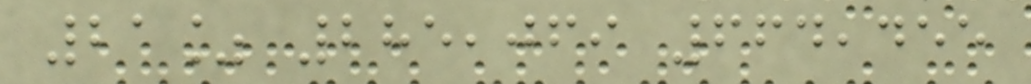21% 285,069 664,455
